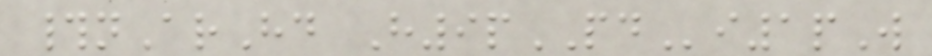#nArHd H9pPDi1pW
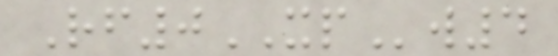Rf0XPw4
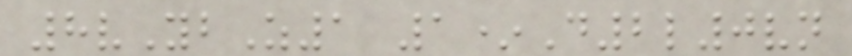8vYbZ1 1*D2l0vn
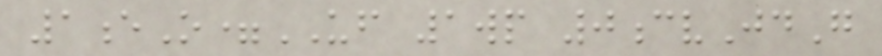1eO=UF 1wp 0cvJdG
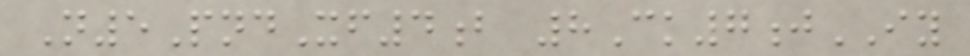N5PndXf4b 8Ck7jIY
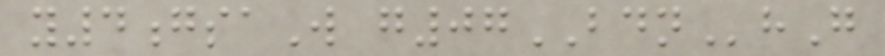y4gsaW g07BDNhG
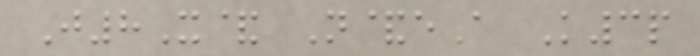J8X& N&eA K3p
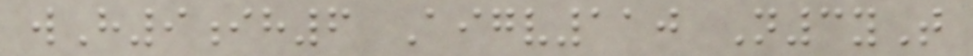wH9ih6 Aigv110 N3yT
